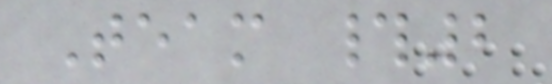Team #2
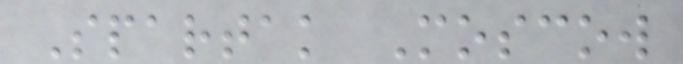Spartak Moscow
